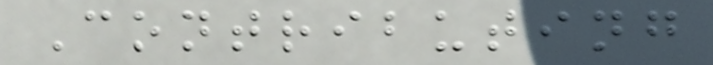Contributing
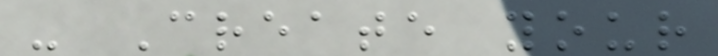- Create your
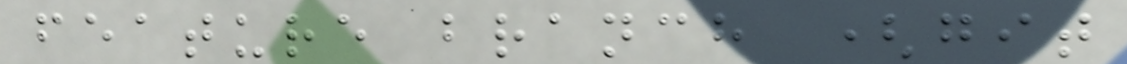feature branch (git
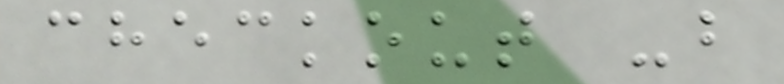checkout -b
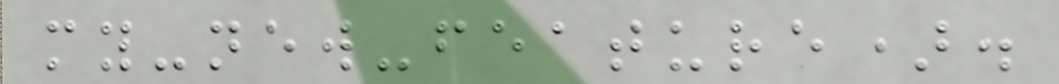my-new-feature).
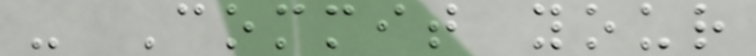- Commit your
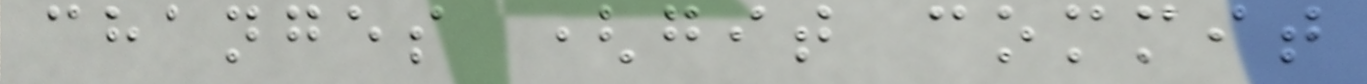changes (git commit
